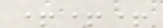+++
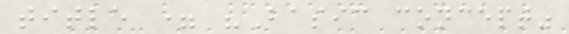title = "Basic concept"
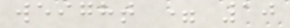weight = 10
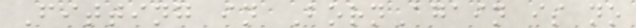Fitting in BornAgain is no
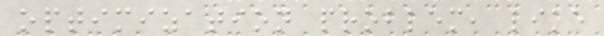optimization problem, like
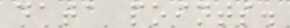data points.
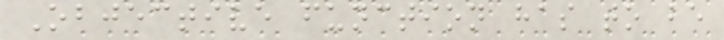Objective function has to be
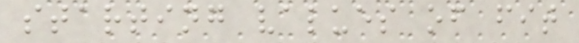starting values of fit
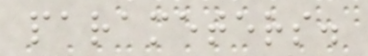parameters.
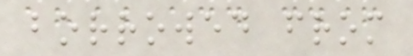borrowed from
